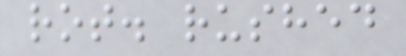rot. rushed
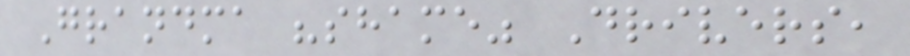Grandma "shame" Drivers,
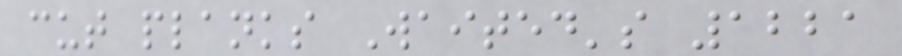cut planks Waited's 1221
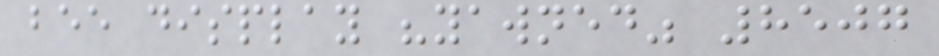bee display "yawned" 8507
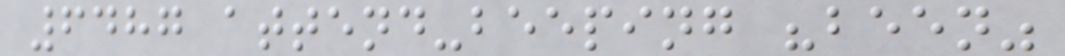6487 attend-beeping "been"
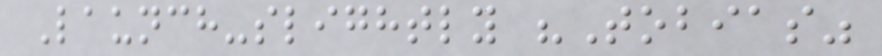Launch-slightly "Tobias"
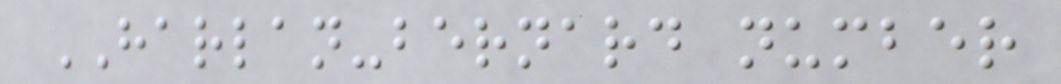HARLAN-bernard number
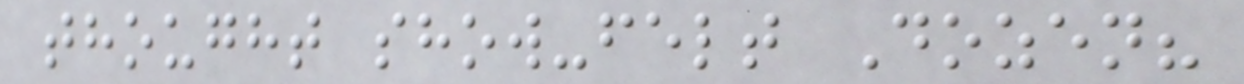thought show-felt Dozen?
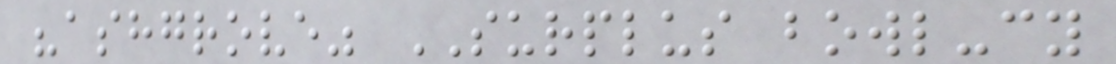"ashgrove" SURPLUS bowl-cy
